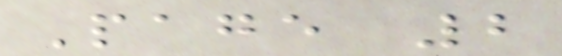Page 2
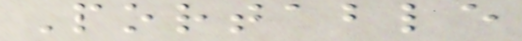Portable
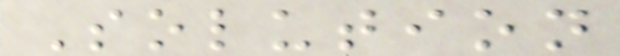Solution
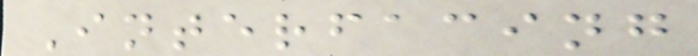Interfacing
